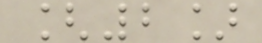[2]
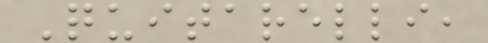Quitarelli,
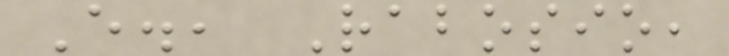E., Rabosio,
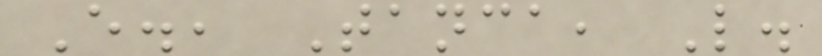E., Tanca, L.
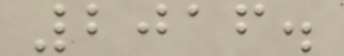2016.
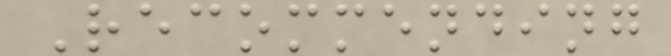Recommending
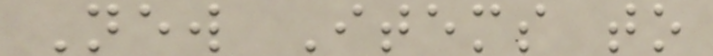New Items to
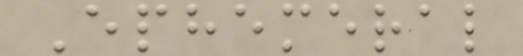Ephemeral
